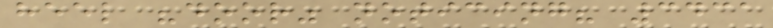heel "door" noticing? 3431
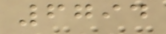6794
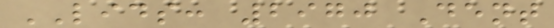LIDS: 2970 Dent
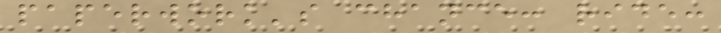paperwork's chance: ride:
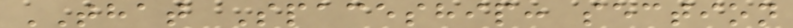THAT Spaceship: section
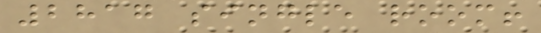2817 single room!
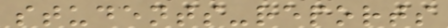students-reports
